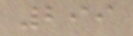299
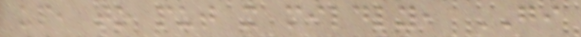up, to put it mildly, GI
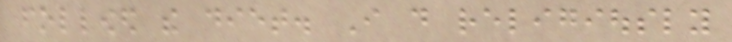followed the diet. I do religiously
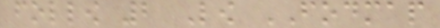follow 2 Low FODMAP
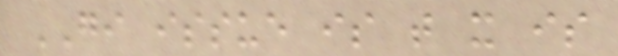GI issue is that it is
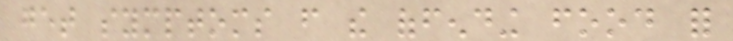get symptoms from the offending food for
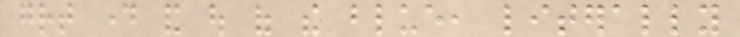great day and out of the blue, literally
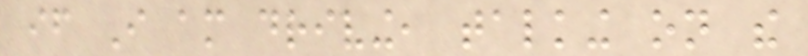if I am driving, talking on the
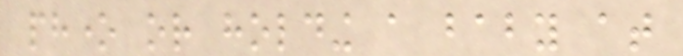phone or holding a baby at
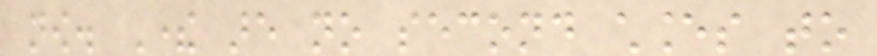now. There are no second chances to
